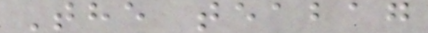The teabag
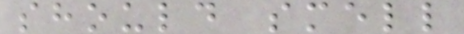should smell
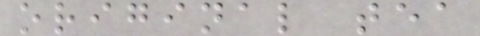original tea
